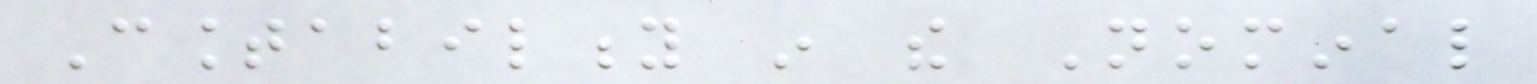Countability in the Nominal
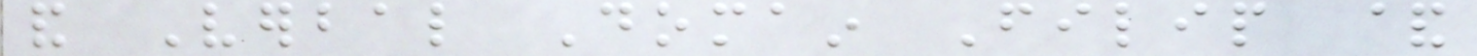and Verbal Domain Filip &
